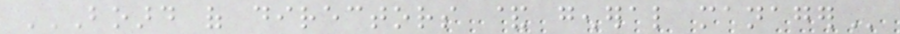BOARD OF DIRECTORS & GENERAL MANAGER
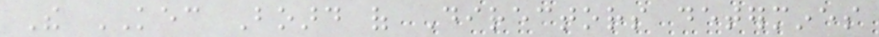The KEC Board of Directors determines
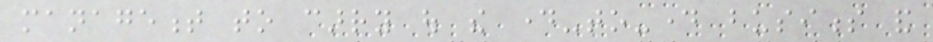management to carry out the day-to-day business and
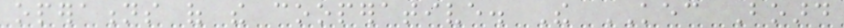operations of the cooperative. The KEC Board
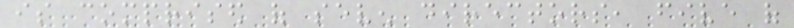is comprised of seven directors, five of
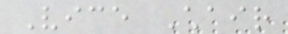Vice Chair
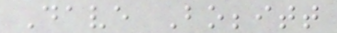Dave Bobbitt
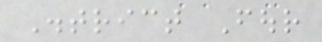District Four
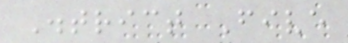District Five
